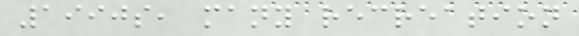1990s, many recreation
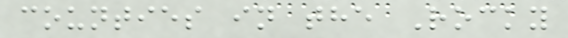counties in the Rocky
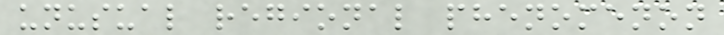unusual regional phenomenon
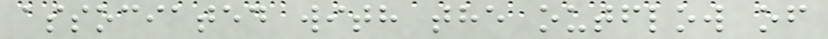associated with the outflow of
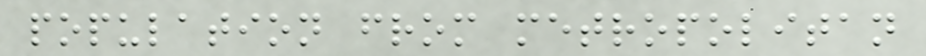population from metropolitan
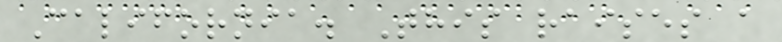California. This raises a
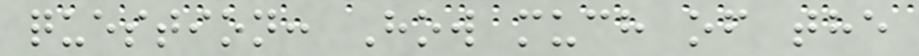question: How much of the
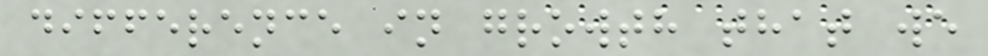difference in growth that we
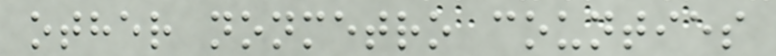other nonmetro counties
